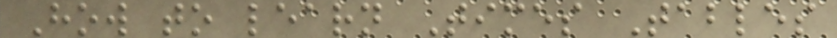How to learn Times Tables
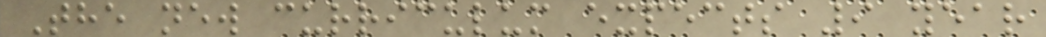The new curriculum expects 9 year
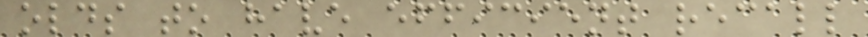olds to have efficient recall
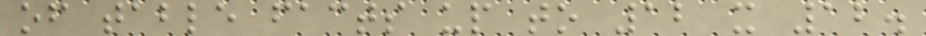of table facts up to 12 x 12.
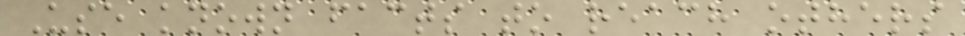Use known facts to reach others
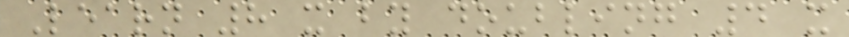Learn 8 x by doubling 4 x
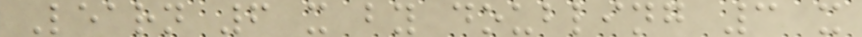Learn 6 x by doubling 3 x
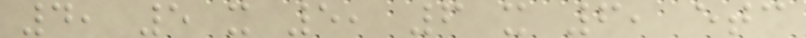4, 5 x 5, 6 x 6, etc
